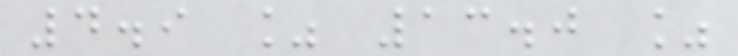4.9 % 13.0 %
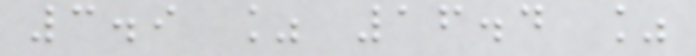3.9 % 16.4 %
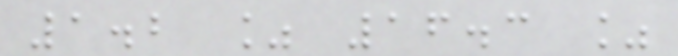1.2 % 16.3 %
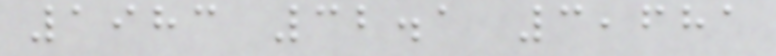1983 32.1 3,681
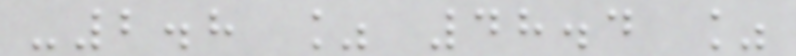-2.8 % 48.4 %
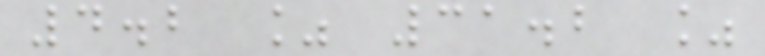4.2 % 31.2 %
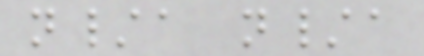n/a n/a
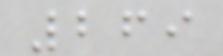269
